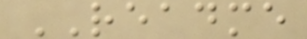README
